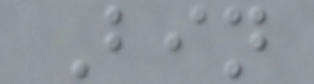Bin
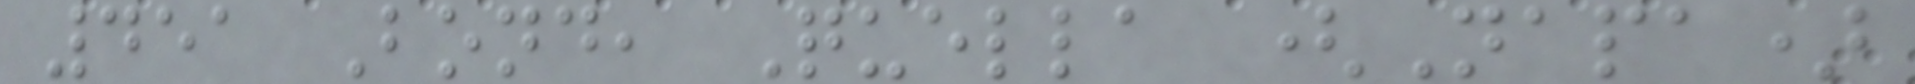451 Bond, Quella (Napa)
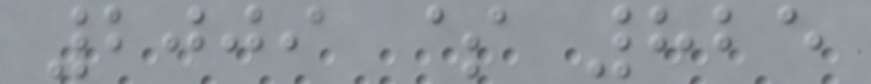2009 $ 825
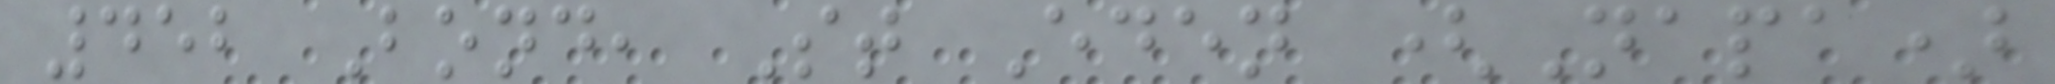452 Bond, St Eden (Napa)
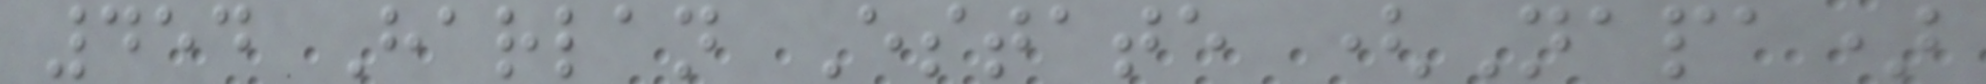454 Harlan Estate (Napa)
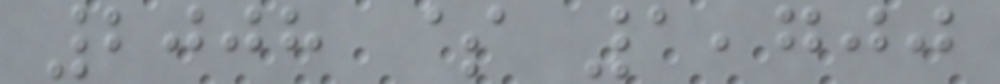2008 $ 1,700
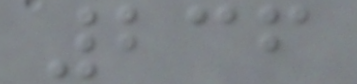236
